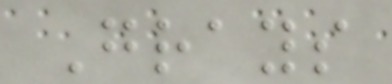Grays
